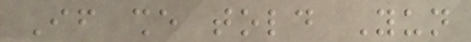If she told Yun
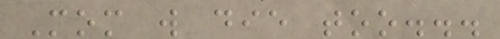Mom will die too...
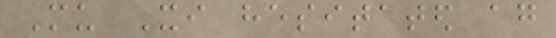Mu Xi hesitated again
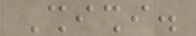Shishi.
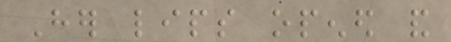Her lips opened and
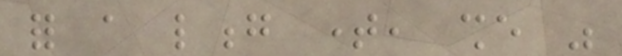for a long time, she was
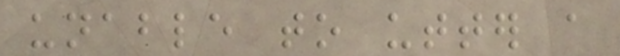unable to utter a
